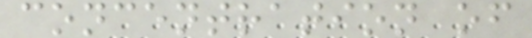concentration of
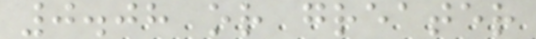0.08 or greater
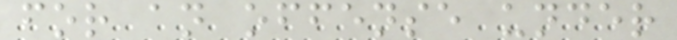for an offense under
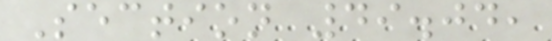Section 49.04,
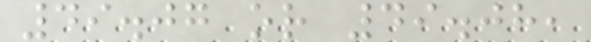49.07 or 49.08,
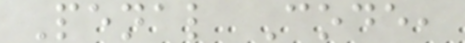Penal Code,
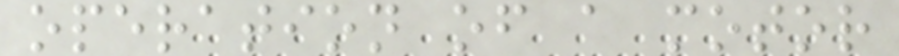operation of a motor
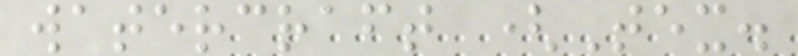watercraft (Tex.
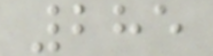285
